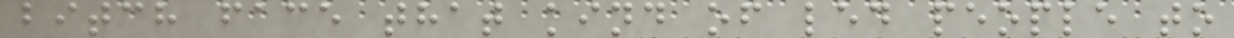bitch face that kind of led people to
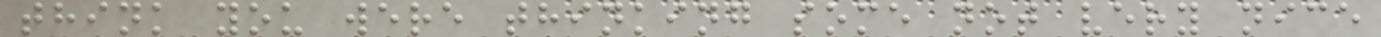think you were thinking some not very nice
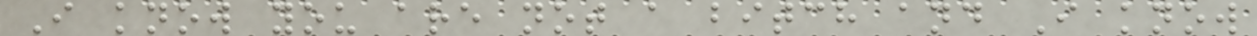I know you are not a bitch and I know
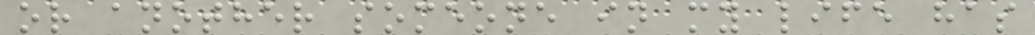or another someone in my life has
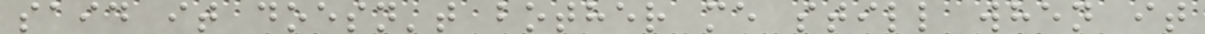said it doesn't bother me still when it
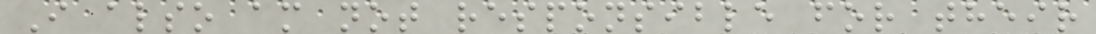I also am not responsible for their
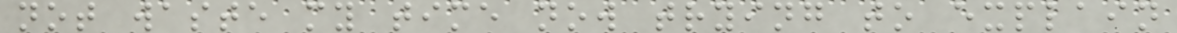not waste my time now trying to explain
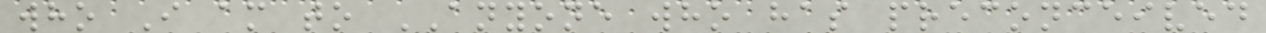who I am to ANYONE who has preconceived
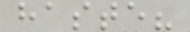haste?
